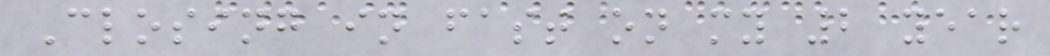Closing in fast on my 2 year
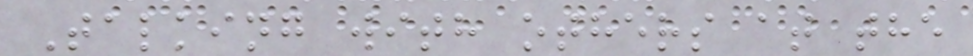Talking with others at the
